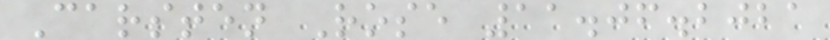Carsten Rose 11.06.2021
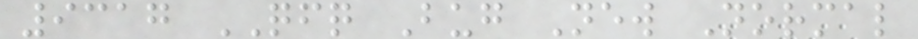9317 QFQ Bug New Normal
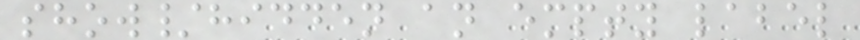show/hidden an empty label
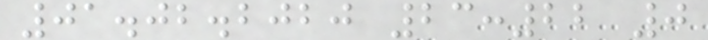01.02.2020 23:22 0
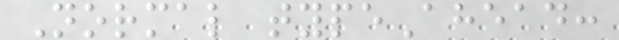Normal typeAhead:
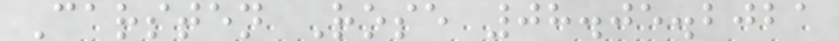Carsten Rose 08.05.2021
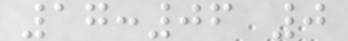17:06 0
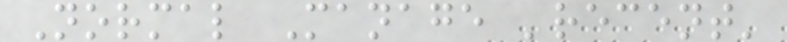Normal Manage 'recent'
